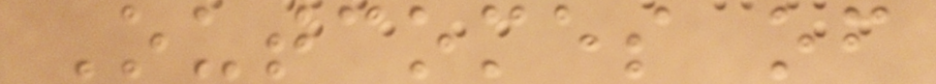Outcomes of
